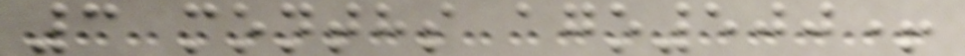3 months ago500+
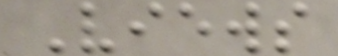Views
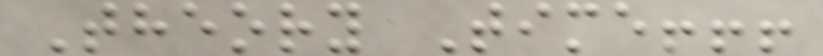Theory Time!!!
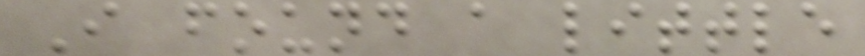I found a little
